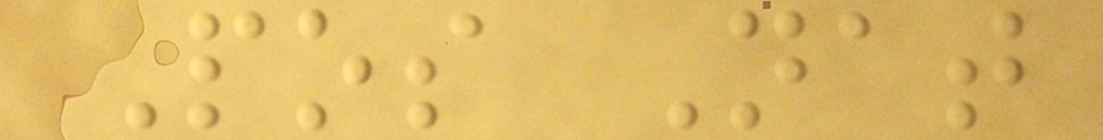Pos Nat
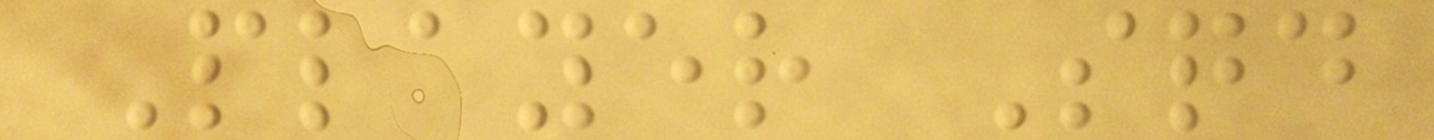Player Sqd
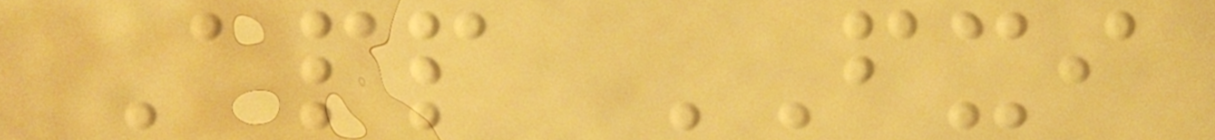App FXI
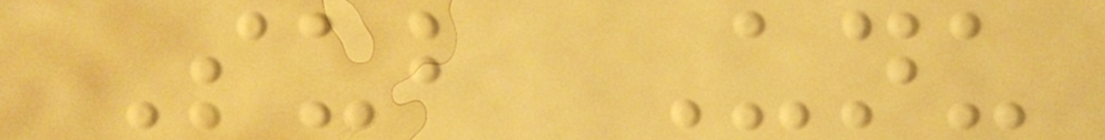Sub Unu
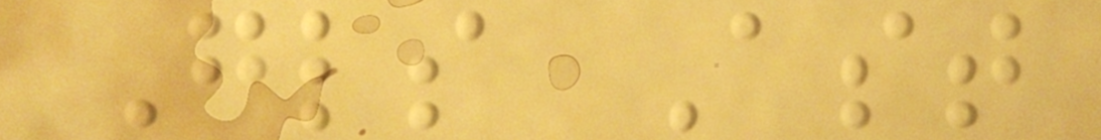Gls Ast
